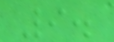9.
